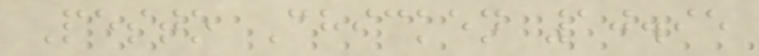Pesto Chicken 10.95
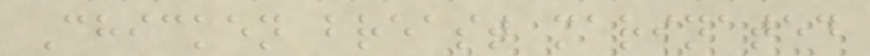Chicken breast marinated
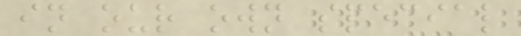in our own special
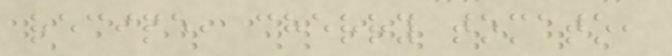recipe, cherry tomato,
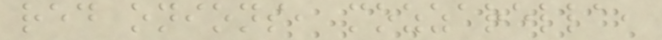red onions, mozzarella,
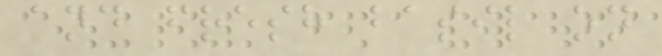and fresh basil on
